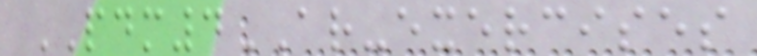PDM4AR-exercises
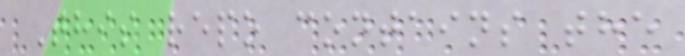This repo contains the
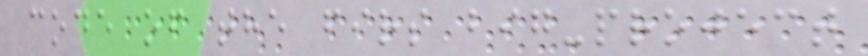code of the firs big-project
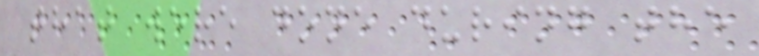that were done during the
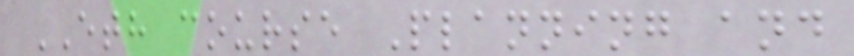ETH course Planning and
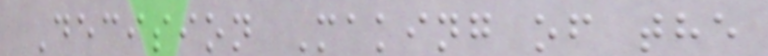Decision Making of the
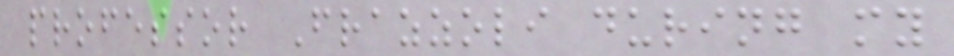professor Frazzoli during my
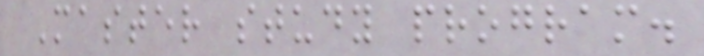Master study program.
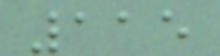115
